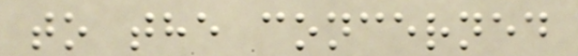to the concerned
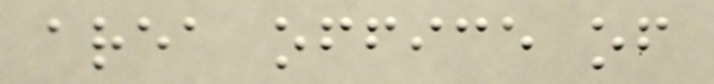area office of
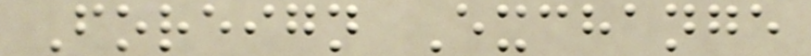Foreign Exchange
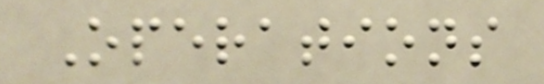Operations
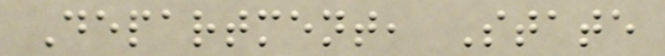Department, State
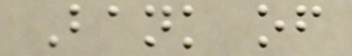Bank of
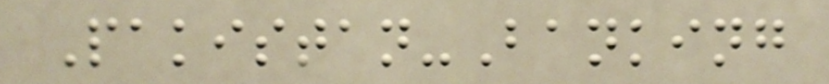Pakistan-Banking
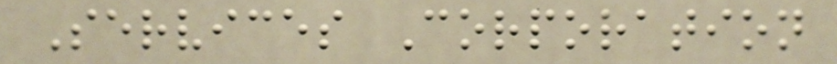Services Corporation
